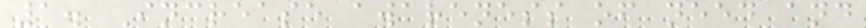1. Increase awareness of need and
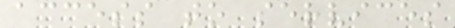access to services
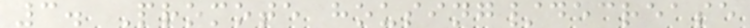3. Promote housing/decrease
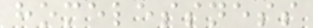homelessness
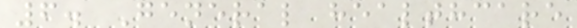6. General healthcare
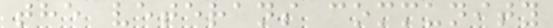the veterans community
